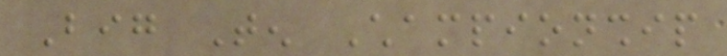Big Ten Championship
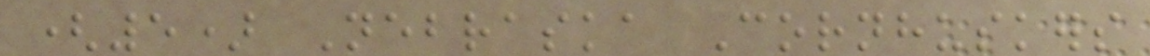(5) Nebraska Cornhuskers
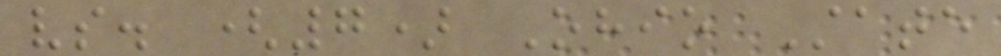vs. (7) Ohio State
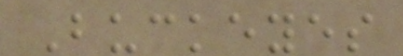Buckeyes
